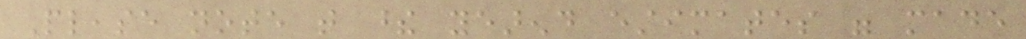Please note that these yearend estimates were made
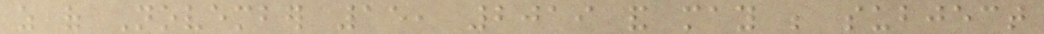as of November 15, 2019 and may be subject
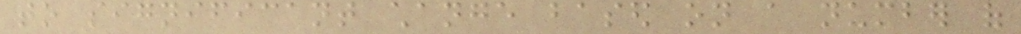to significant change based on a number of
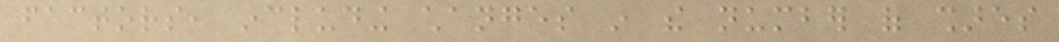factors, including changes in the number of shares
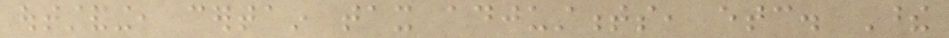outstanding, certain tax adjustments, etc. These
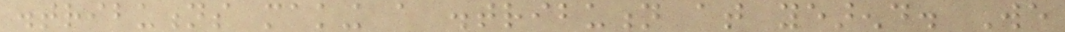distributions making a distribution at yearend. We
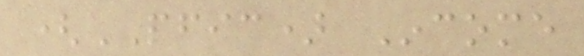(PFIC) Income
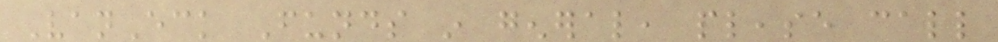VanEck Funds in general, please call
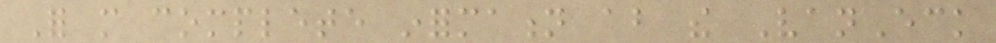For more complete information about the VanEck
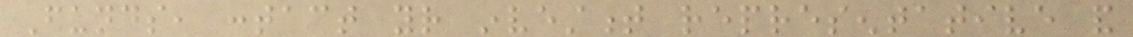Funds, contact your investment representative and
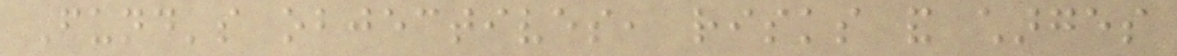Fund's objectives, risks and charges
